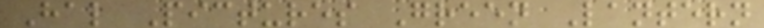Hal Pictures Green Lantern
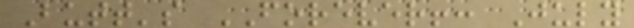Butt's FOREVER!: July
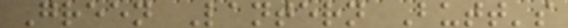Green Lantern Butt's
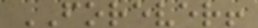FOREVER!
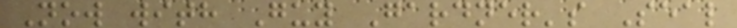Now with Guy Gardner's Seal
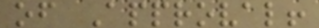of Approval!
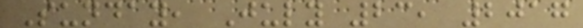Sunday, July 23, 2017
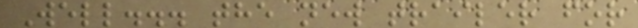Well... the new trailer for
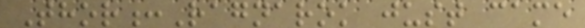Thor:Ragnarok just came
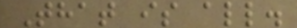That is all.
